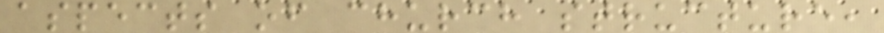aspects of church structure,
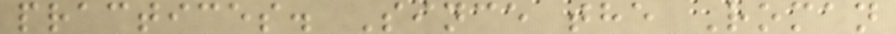practices. Since the Roman
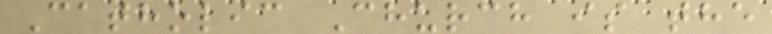Catholic Church is the
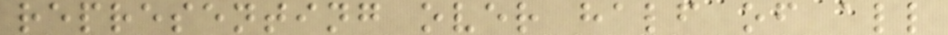representing over half of all
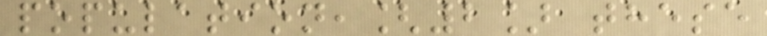population,[2] these
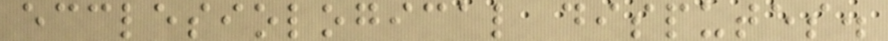ecclesiological disputes.
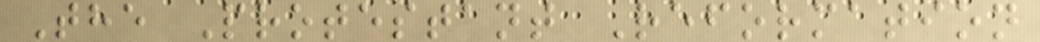The Protestant Reformation
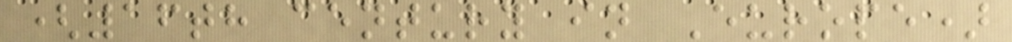(16th century in Europe)
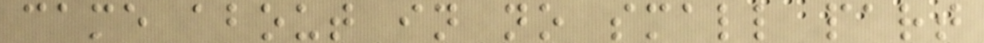came about in no small part
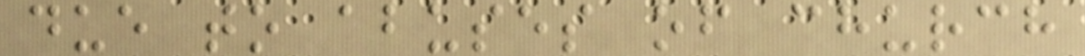due to abuses of church
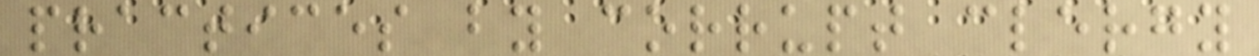practices by corrupt clergy
